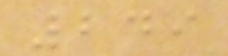249
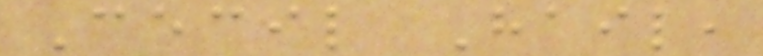Cecil Hail,
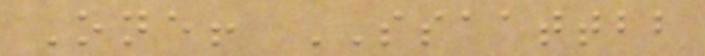One! SSAATTBB
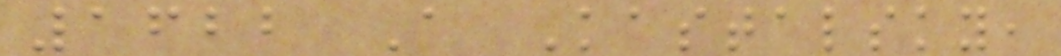1622 A Kastalsky,
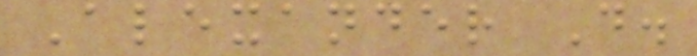Alexander D.
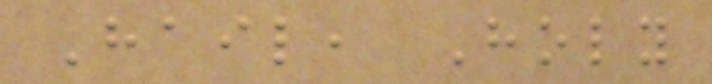Hail, Holy
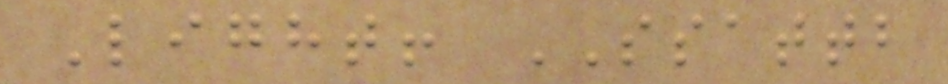Light! SSATTB
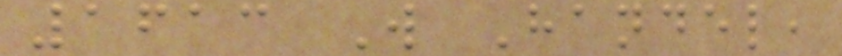1613 W Handel,
